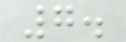7.
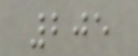205
